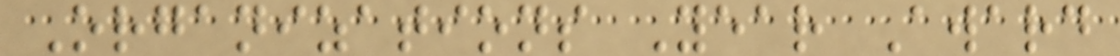Organizations Year Award
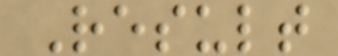Result
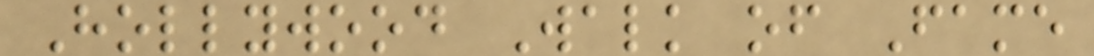Hollywood Walk of Fame
